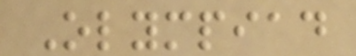Olympiad
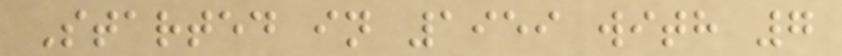Started in 1959 with 7
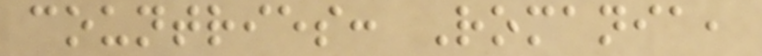countries: Romania,
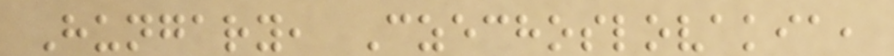Hungary, Czechoslovakia,
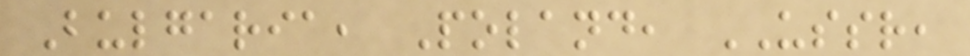Bulgaria, Poland, USSR,
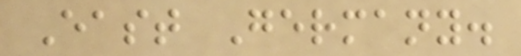East Germany.
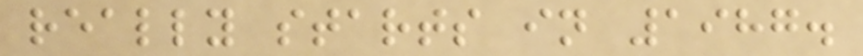really starts in 1987.
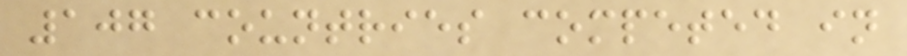107 countries competed in
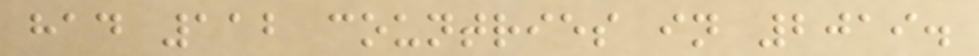had 112 countries in 2019.
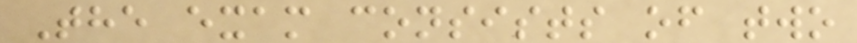The exam consists of two
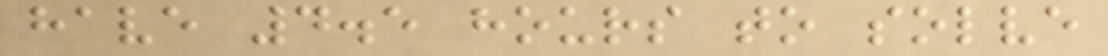have 4.5 hours to solve
